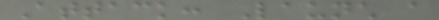Attack: Launch a
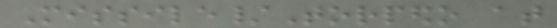Missile/Torpedo at
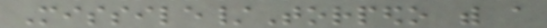Missile/Torpedo with a
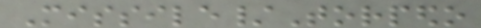Missile/Torpedo
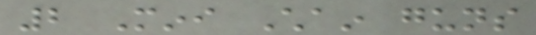2 Mini Chain guns
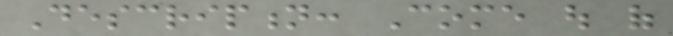Description: Come out of
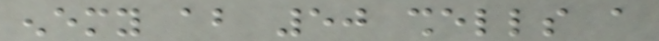enemy about 50 shells a
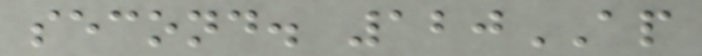second. 120AP
